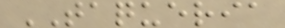TAQUERIA
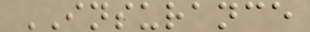INSURANCE
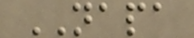NAPA
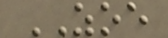ZOE
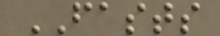FASTS
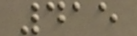415
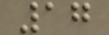17
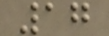17
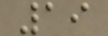19
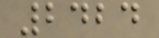2424
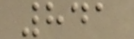841
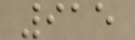915
